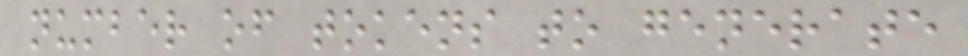number of tokens to generate
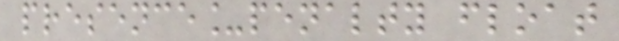presence_penalty float
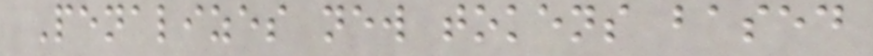Penalizes new tokens based
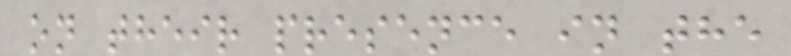on their presence in the
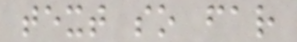text so far
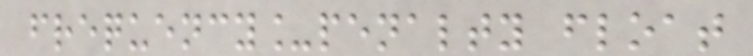frequency_penalty float
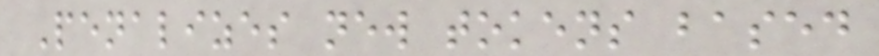Penalizes new tokens based
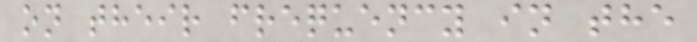on their frequency in the
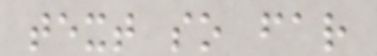text so far
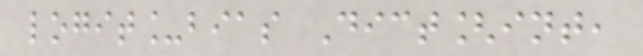logit_bias Dict[int,
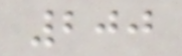200
